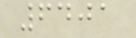6401
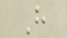H
